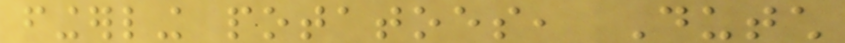fingerling potatoes, Dutch
